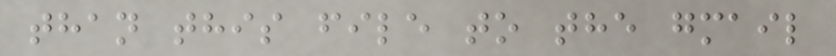than this file to the gmail
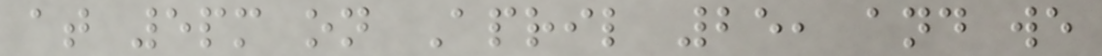at 5pm on April 25, and we
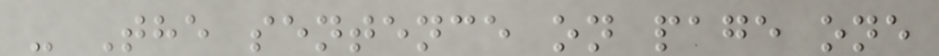- The sentence on page one
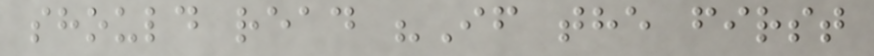should read "If the first
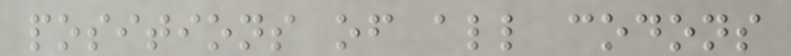positions of all codons
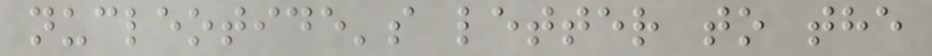nucleotide's letter to the
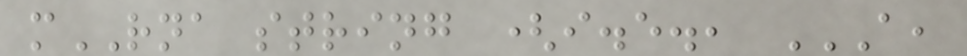mRNA string (i.e., A,
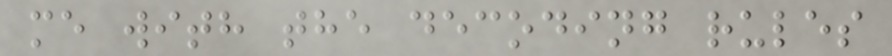me with the decoding rules
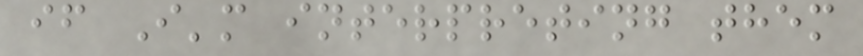if I'm interpreting them
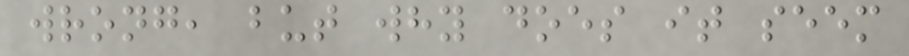wrong, but why does it seem
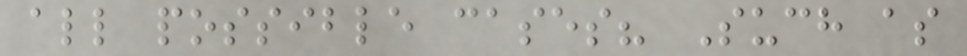all possible cases? Such as
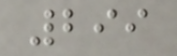299
